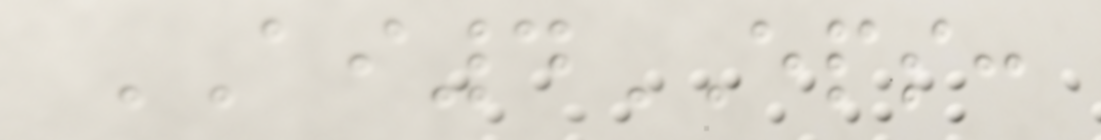AI4EPS:
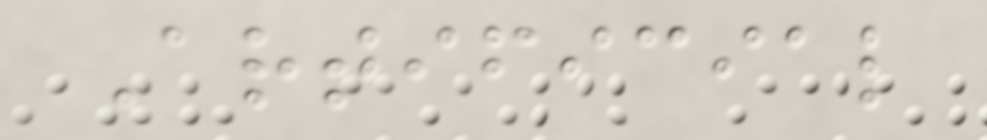Artificial
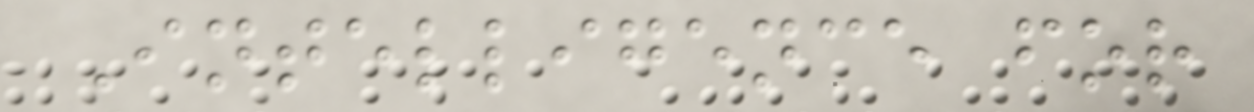Intelligence for
